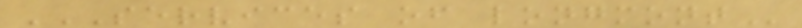SERVICES OF LONGMONT
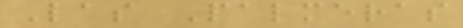Las Palmeras
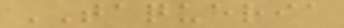TAQUERIA
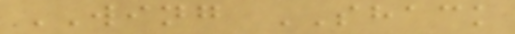WING SHACK
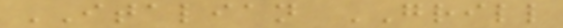ITALIAN GRILL
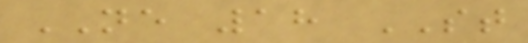NE 18 ST
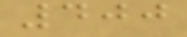400
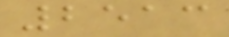2513
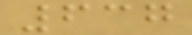637
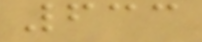633
